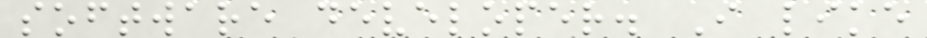software developer. I like
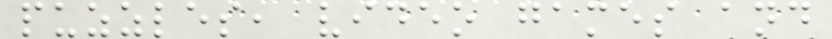puzzles, video games and
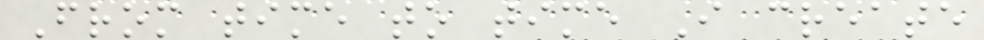From time to time I create
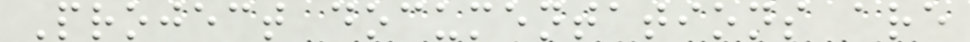Project documentations are
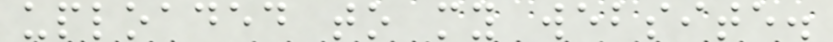uploaded to my website.
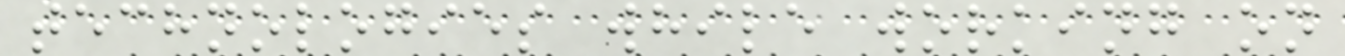technologies while working on
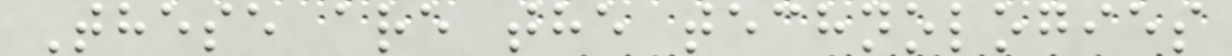These are the technologies
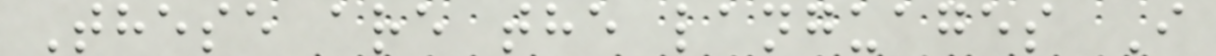These are the languages I
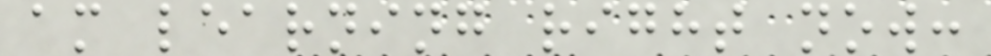am learning right now:
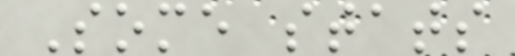Some stats
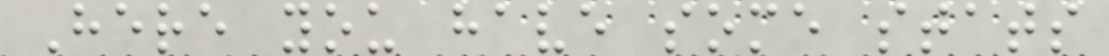Here you have some stats
